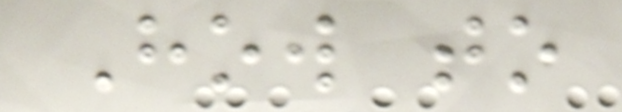How to
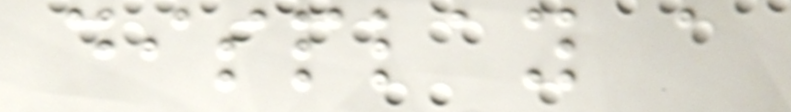display a
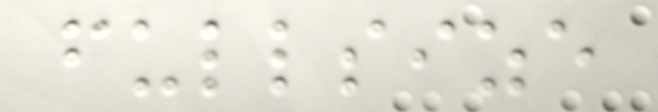fullsize
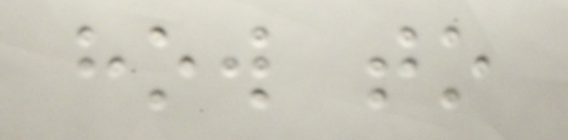how to
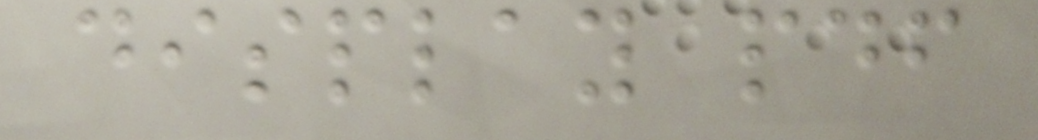display pdf
